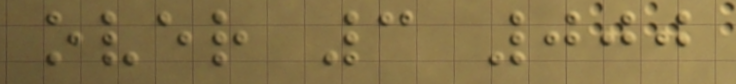over 3 000
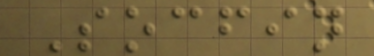Socfin
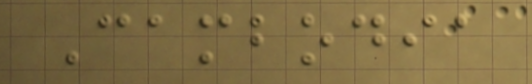Cambodia
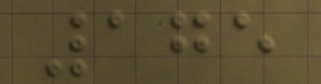175
